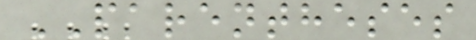PARENTHESES
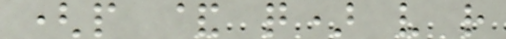(p & q) v r
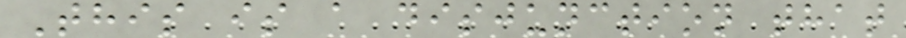This is a disjunction that
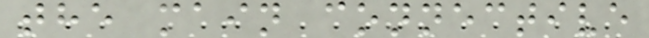the main connective
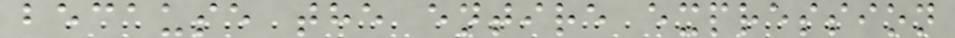because the entire expression
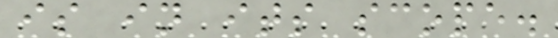is in its scope.
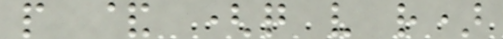p & (q v r)
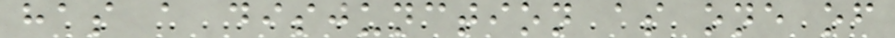has a disjunction as one of
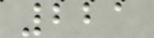221
